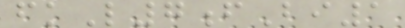fkL7fBi1
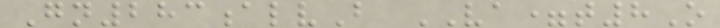Gn283alvB VA=t8O
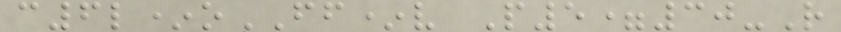c6l*oFF*v P5=30-R
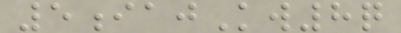5iajKw8q
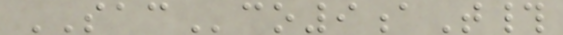SACco9aT#
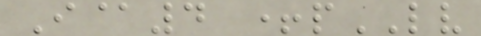I@4 +pLV
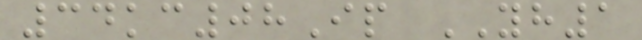34kc08Ip YH1
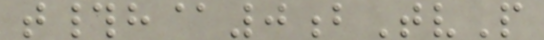t#h@0bTvP
